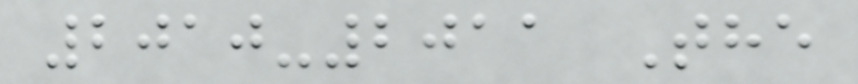2010-2011 The
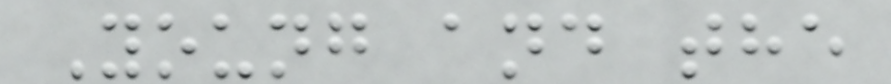Young and the
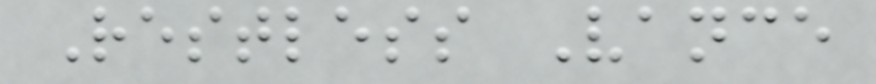Restless Vance
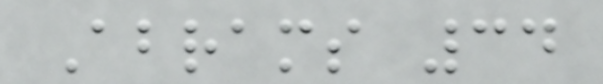Abrams 34
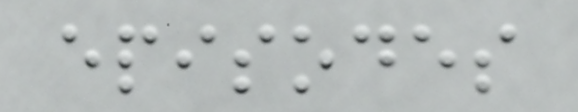episodes
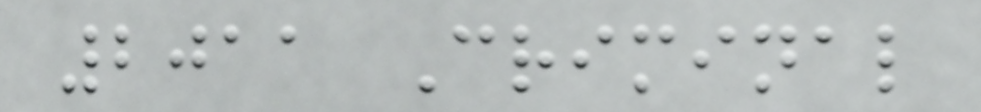2011 Criminal
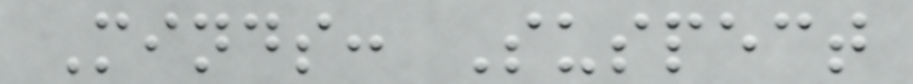Minds: Suspect
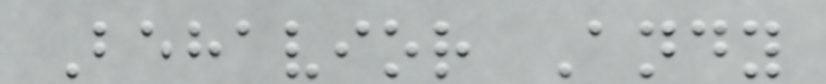Behavior Andy
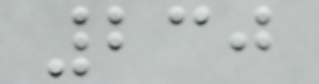230
